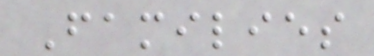Families
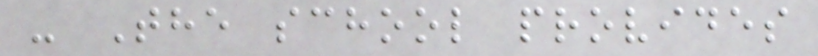- The school provides
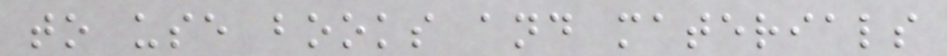to use books and materials
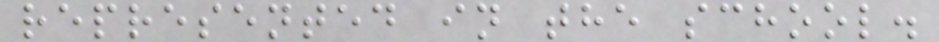represented in the school.
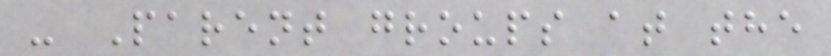- Parent groups at the
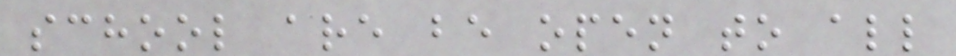school are be open to all
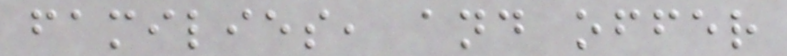families, and offer
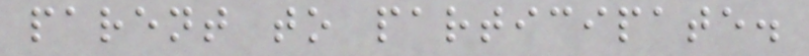parent to participate.
